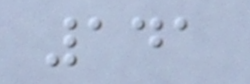141
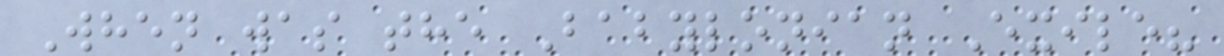When was the Babylonian Exile?
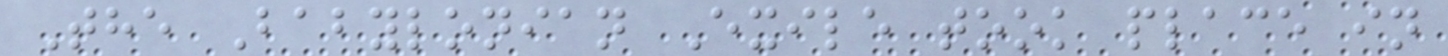The Babylonian Exile took place in
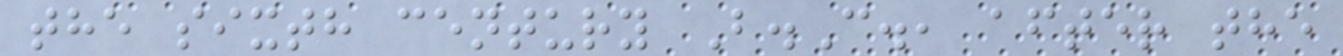the sixth century B.C., after the
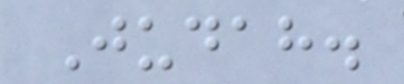Judah.
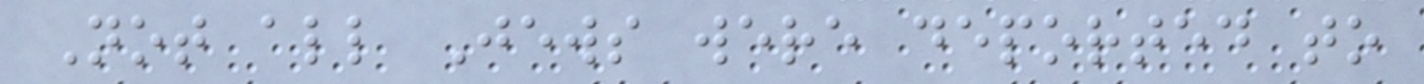Not all Jews were deported to
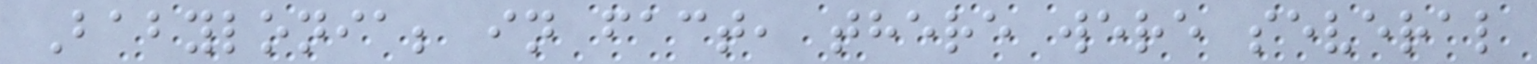Babylonia; in fact, there were several
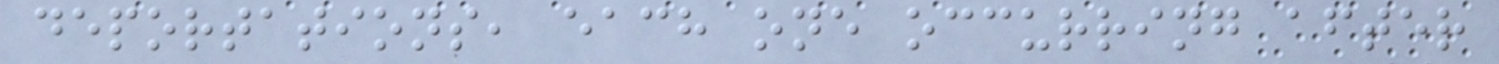deportations, each one occurring after
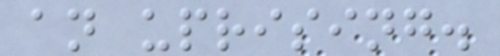an uprising.
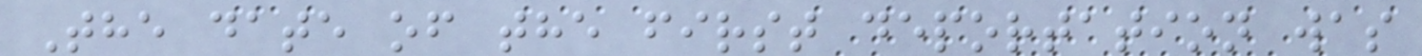The date of the first deportation was
